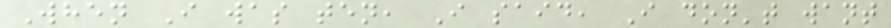When I was ten, I said, I don't want
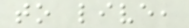to live,
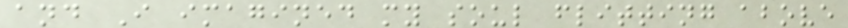and I imagined my soul flitting above
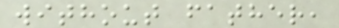without father,
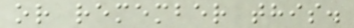or remember this.
